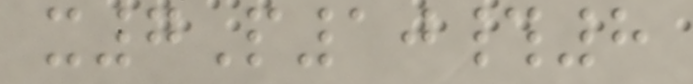x7P10#8
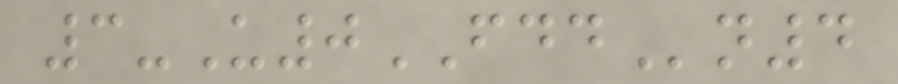3-U0FDDn4
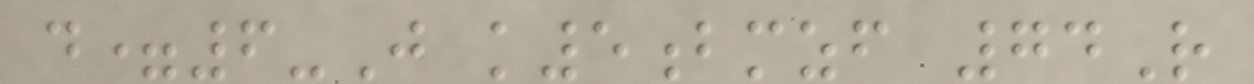d=6-J k5bmzf 74R
